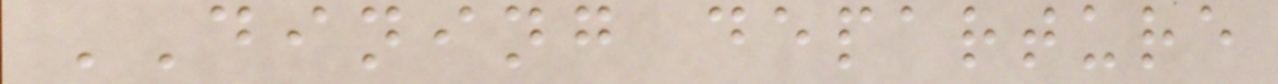DINING departure
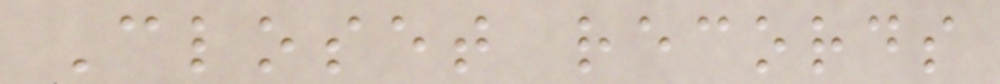Closet records
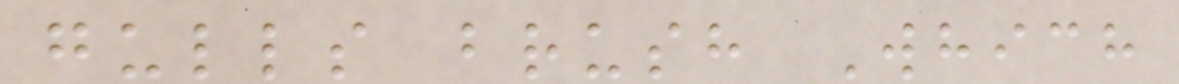gulls brush Which
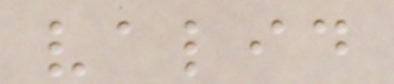valid
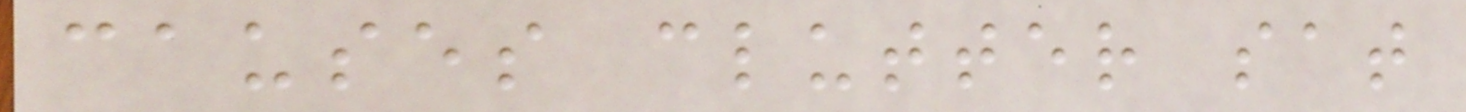causes clutter sat
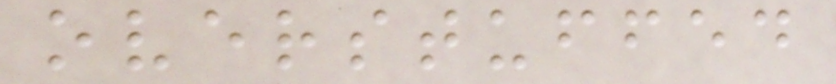overstuffed
